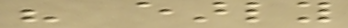his early
